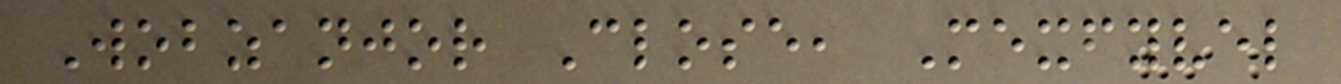Wobzanjor Close, Mexfyvel
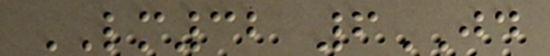LM32 6JD
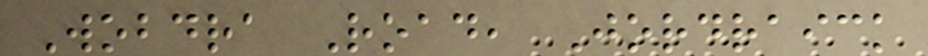Wobdra Road, Jordraick
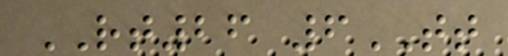RT26 6TT
